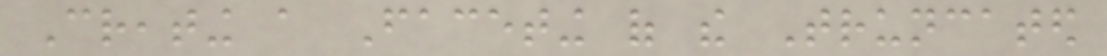Creating a Faceting of the Truncated
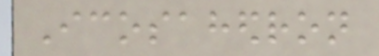Icosahedron
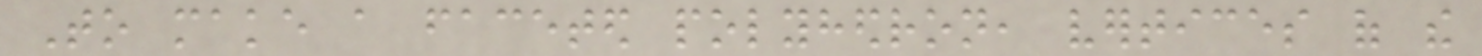To make a faceted polyhedron, vertices of the
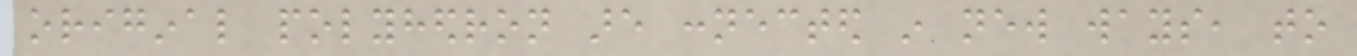original polyhedron are connected in new ways, to
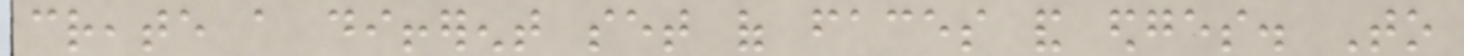create a different set of faces and edges. To
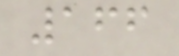166
